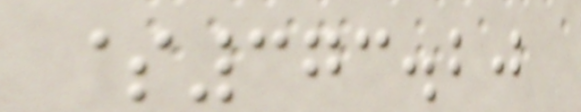$373.20
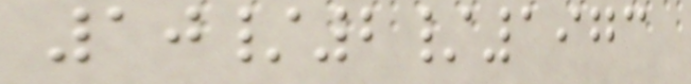10/2/1973
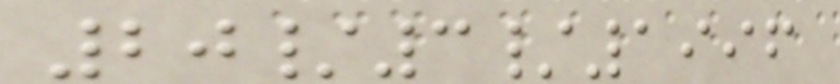20/3/1996
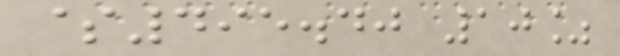$495.40 10%
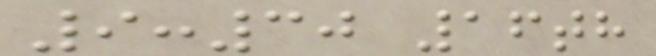9:30 16th
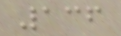136
